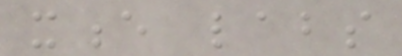xence labs
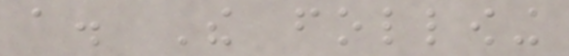a. The following
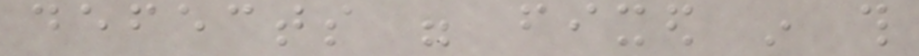defects were fixed in this
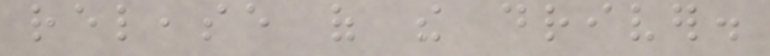release of the driver.
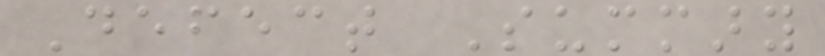Defect Summary
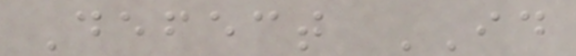Defect ID
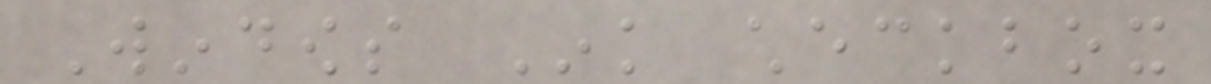Windows Ink checkbox
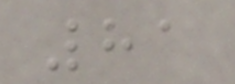81
